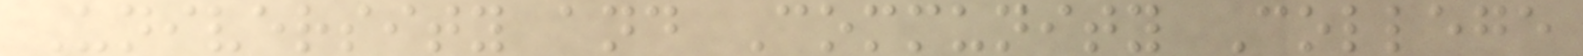University and Community College
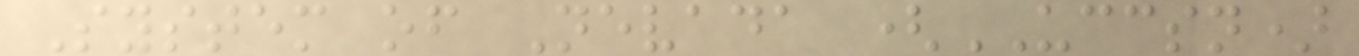System of Nevada (UCCSN)
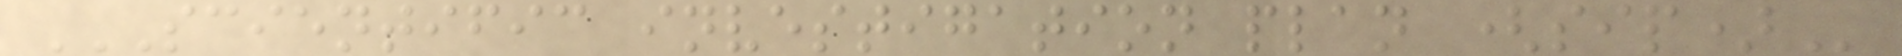SCIENTIFIC INVESTIGATION PLAN (SIP)
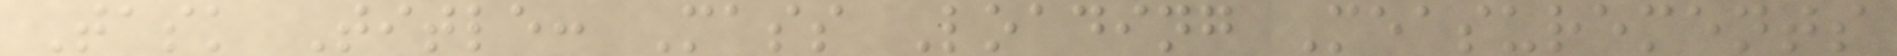Task Title: Mass Loading Measurements
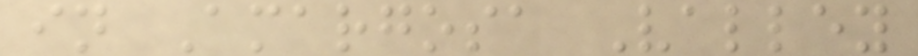in Amargosa Valley
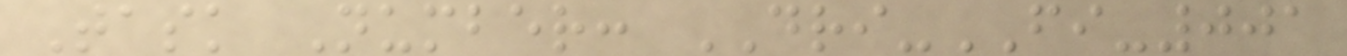Task Number: DRI-FI-001
